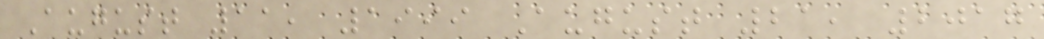August 11, 1999 August 21, 2017
